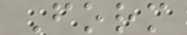Form
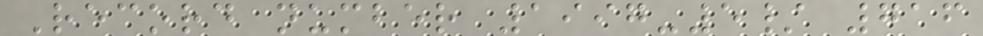Record number 1997-5/ 716
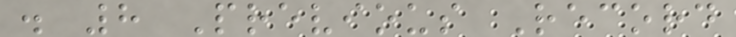. 8 Previous Record
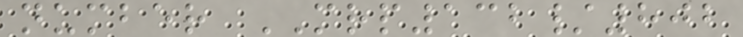number MRP132/802
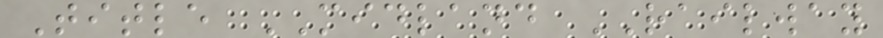Title MIDLAND RAILWAY
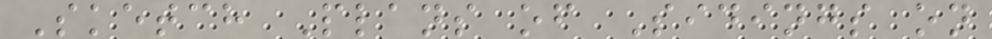Sketch Plans of Sidings on
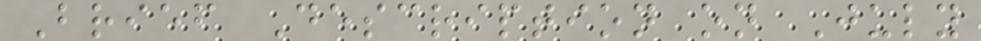Brief Description on July
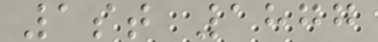1st 1877
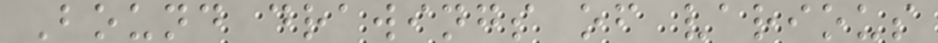Bound drawings of various
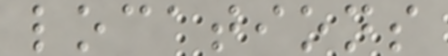locations
